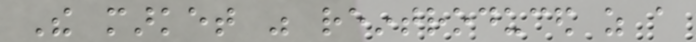The market was reintroduced as a
